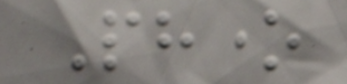Phone
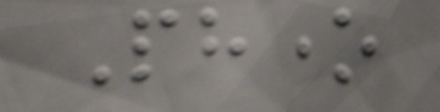Phone
